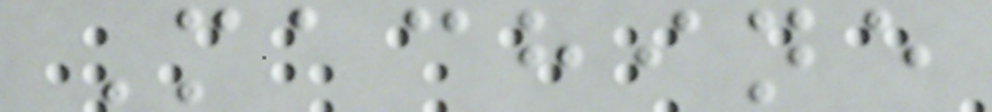Machine
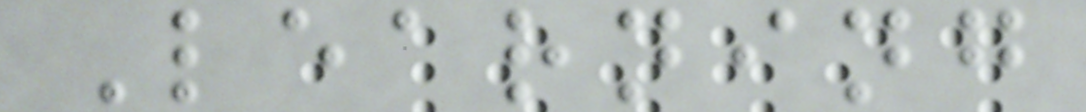Learning
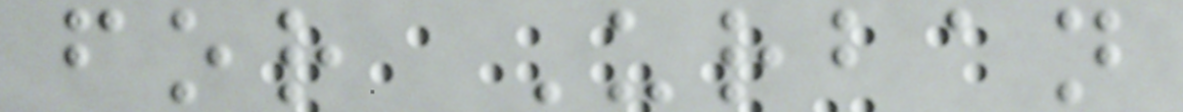for Urban
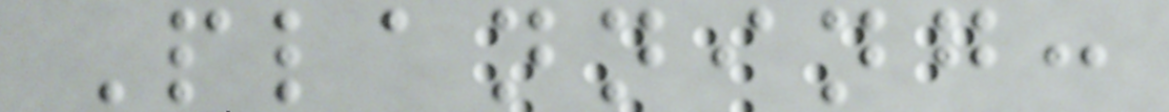Planning:
